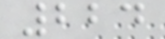224
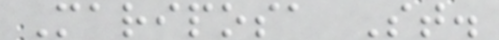Mariposa St.
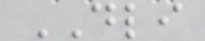DLI
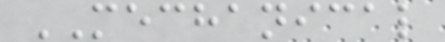MECHANICAL
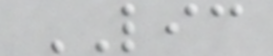LIC
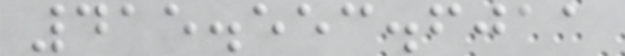415.553.6011
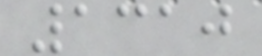1310
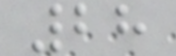28
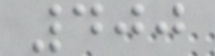400
